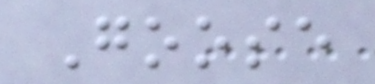Goose
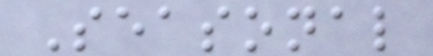Seasonal
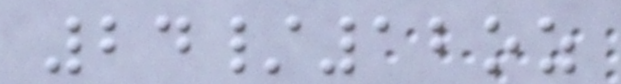24/12oz
